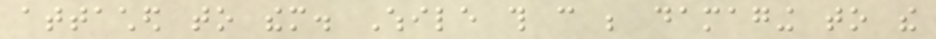attached to them. While this can be damaging to the
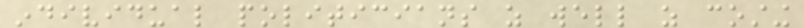individual politicians as well as costing
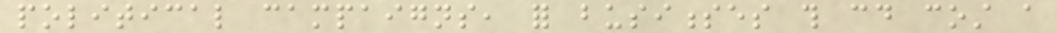political campaigns, for businesses this could cost a
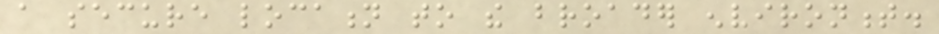a secure location to the broader environment.
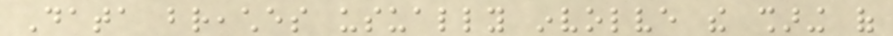Data breaches usually involve the sharing of
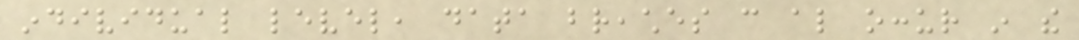individual level, data breaches can also occur in the
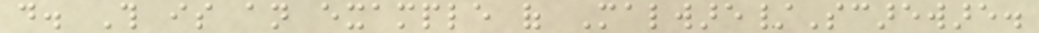do. This is an example of Malware/Scareware.
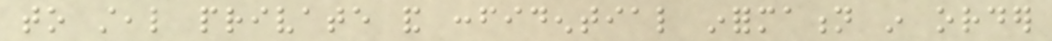to steal private and confidential information in order
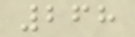268
